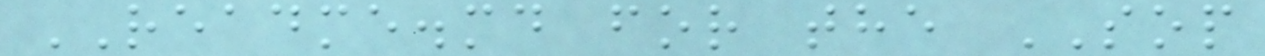README.md for the SOP
